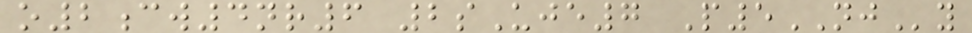o2cw4nr6 2sUje7 P5NJy
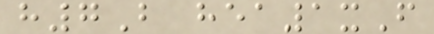h7B hea1xF
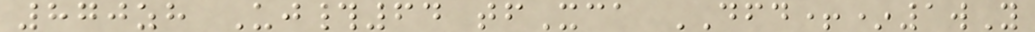870zh Uj#64 tfXca DFD+*1wY
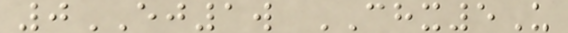0EJ1w CHX5U
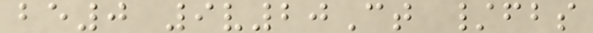be0 9v20Ct /fbs
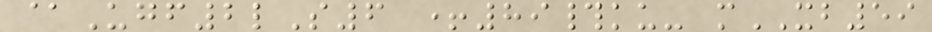@Ugf2lS6 +89#ku- mXB59
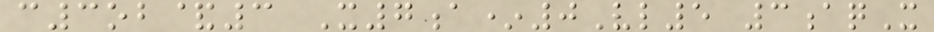c3ob&3 X7a*0Vl5 3aqX
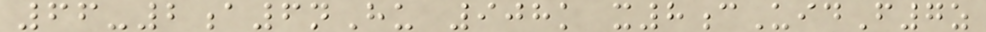66-2a6nHu 908k x8cUidF7z
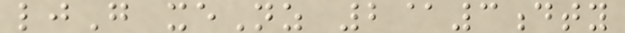ljG xeNz 2@3dty
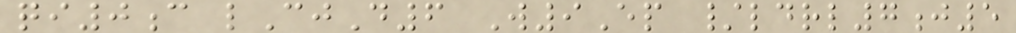qi0c lCjD6 W9Ep /ldrl7j5
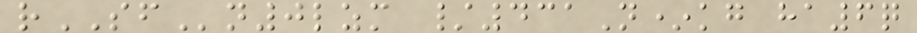rSFn0lzm /431N*kg ha6q
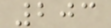203
